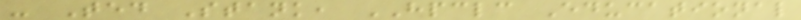- Ted Stank, HPCLC Educational
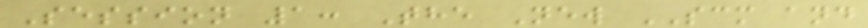Session 1: The New SCM and
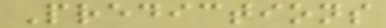Predictions
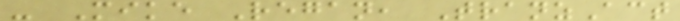- Mike Regan, TranzAct
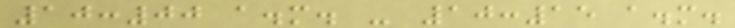10:00 a.m. - 10:15 a.m.
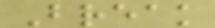Break
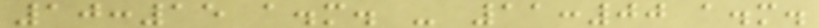10:15 a.m. - 11:00 a.m.
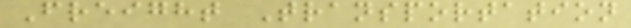Freight Transportation
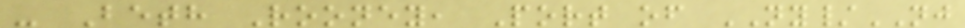- Beth Rooney, Port of NY/NJ
